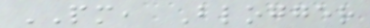PM, Blogger
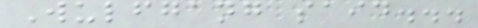Wulfgang said...
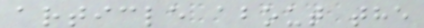article about the
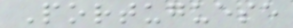Portuguese
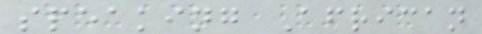speaking African
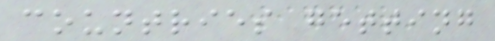countries getting
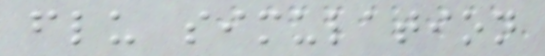flu simulation
